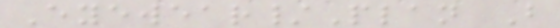Eyewear/Plan B
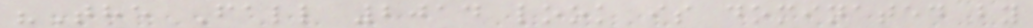"The Fall 2014 look is dominated by
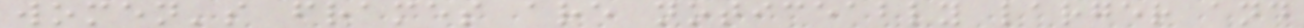women's frames are noticeably larger and
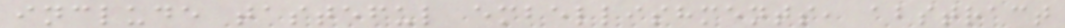include tasteful embellishments, abstract
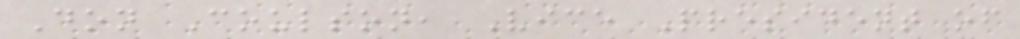Don Coulson, Vice President of
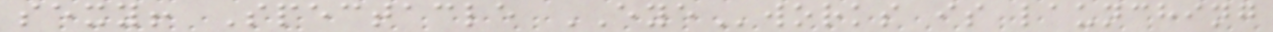sexy! Spectacle EYEworks is launching
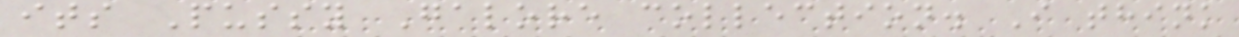its Pussy Galore collection. I think
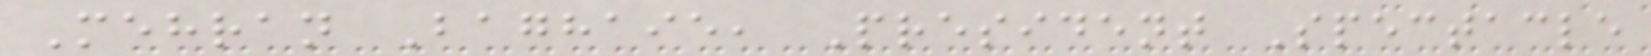Mehran Baghaie, President Spectacle
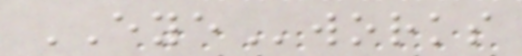EYEworks
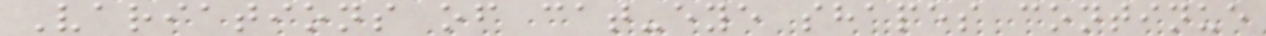Variations of cat-eye shapes continue
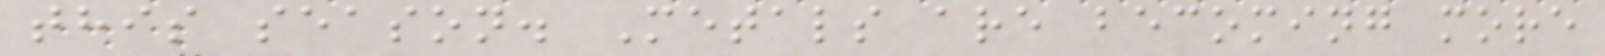this season. Metals are becoming more
